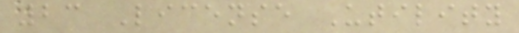23 License Utility
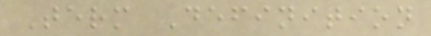Term Definition
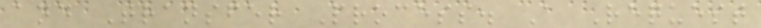and Transfer Process. A Request
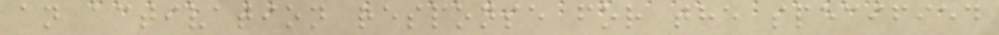an activation response for the specified
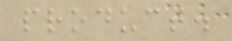product.
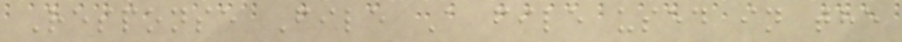Response File A file used in the
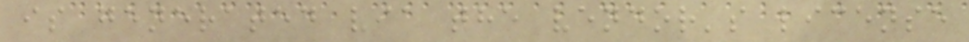is generated via the vendor's license
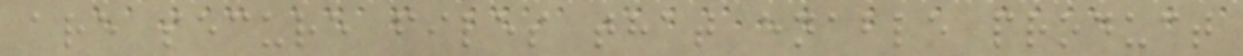are secure files that enable product
